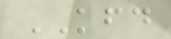KFD
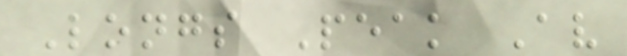Longs Peak Av
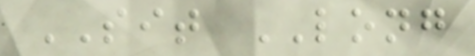SIT LONG
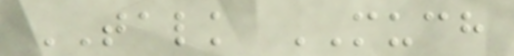TALK MUCH
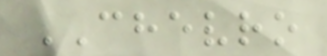CHEVRO
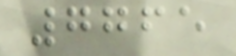7765
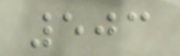503
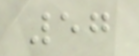57
